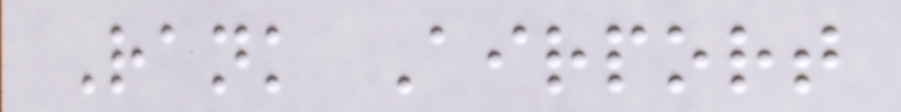Rank Airport
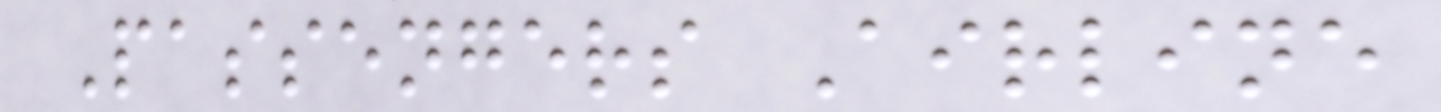Passengers Airline
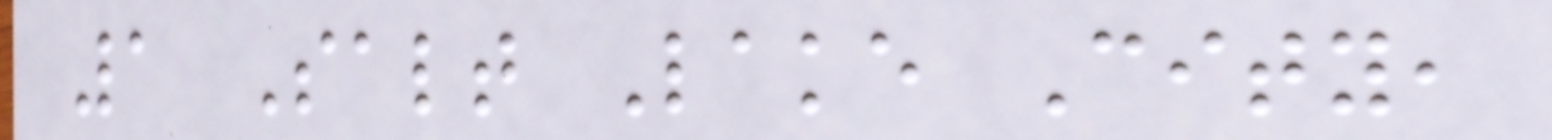1 Salt Lake City,
